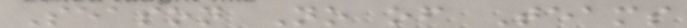Season No of Teams
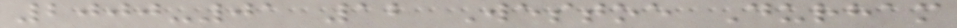2000-01 12 Westoe Durham
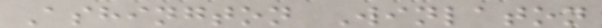Ashington Winlaton
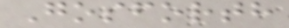Gosforth
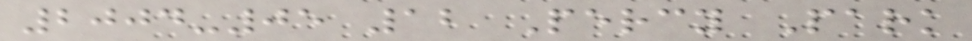2004-05 12 Percy Park
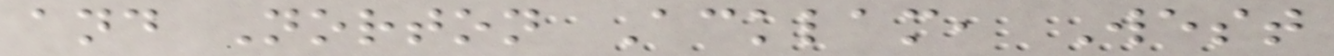and Norton Acklam, West
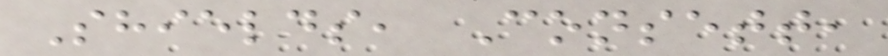Shields, Consett,
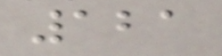121
